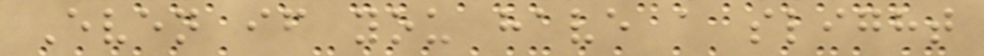Even if you have a slight
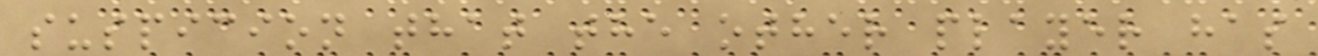suspicion that the other player has
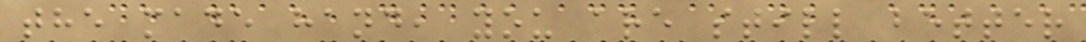the made hand, you are still better
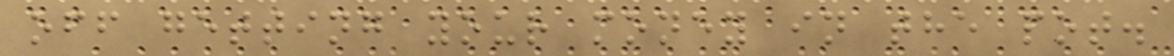off getting your money in the pot.
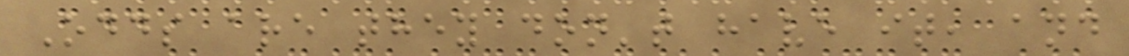Odds are they don't have it, and
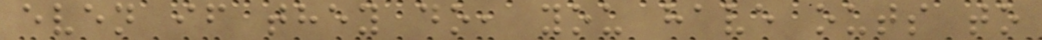even if they do, you have outs to
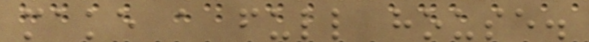make a full house.
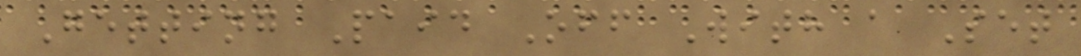Getting Paid Off With a Set
